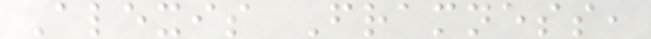Alexis Framness,
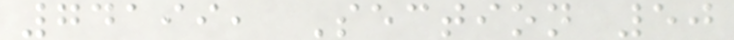74199, Section 50
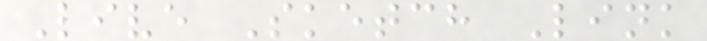Live Sketch Link
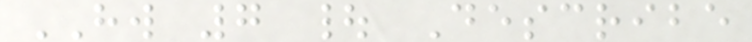HW 7 | Describe
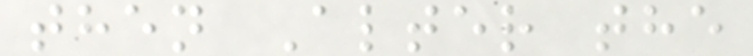then Alter the
